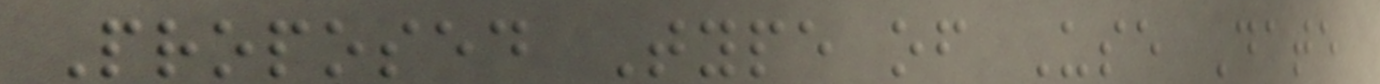Proposed Type of Use Date
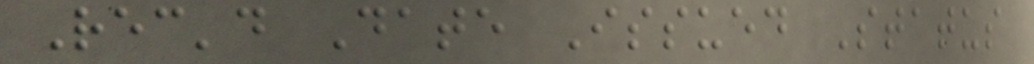Rec'd Date Issued Status
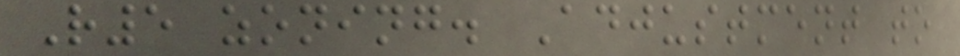R5 zoning. Adjustment to
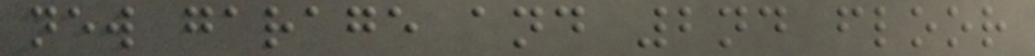new garage and 2nd floor
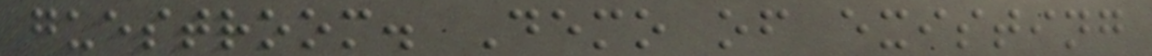guestroom. Demo of existing
